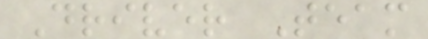Driver Team
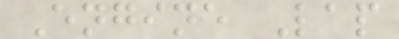Engine Lap
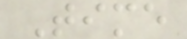Time
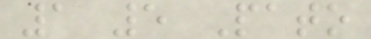1 5 Pato
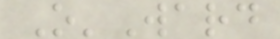O'Ward
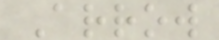Arrow
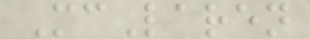McLaren
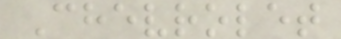Chevrolet
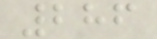286
